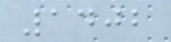1402
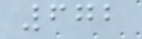672
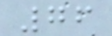76
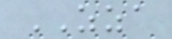ZZA
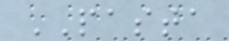PASTA
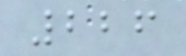226
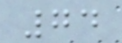74
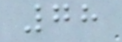78
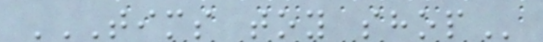TIMS TOY SHOP
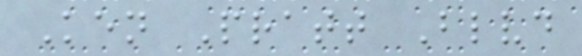Ken Pratt Blvd
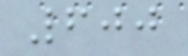600
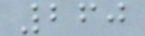260
